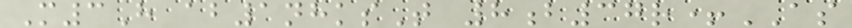M3H ab1nhksT 8b37r+AS
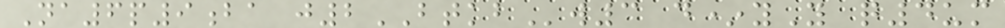Na6p9ba j2BTKBw3 d*yY q4um
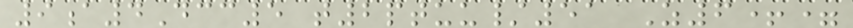9a4Dcc5 t2ptuu/51 Z6+=
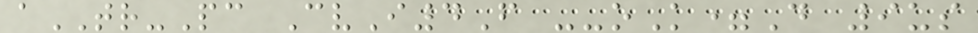aTR-Pc CvI4F --oK=D 9us
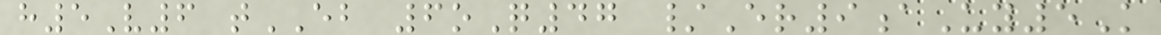h5V6 tEB 6oQ47 /Er9aUy5K
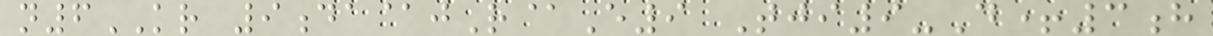n6KR 9da@jR@E9 Tji9-D+3h
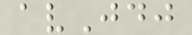avJdj
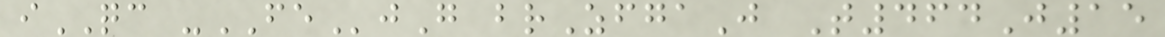iQC -FEjG brZfgaJ T464J15
